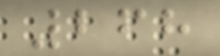268
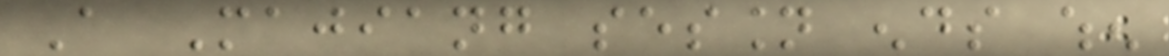A Majiang session ends when
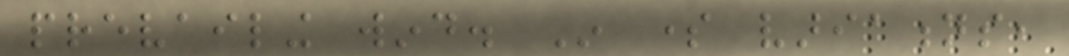prevailing wind. In some variations,
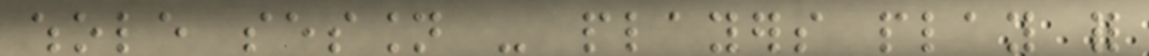whole session - players play for
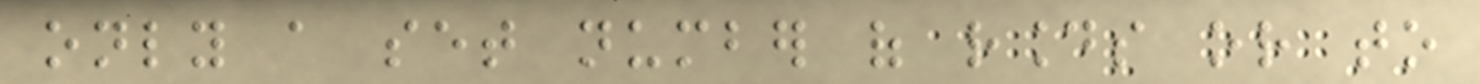only a set number of rounds or to
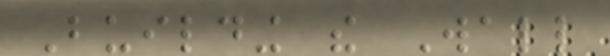Building the Wall
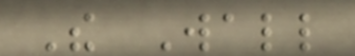The Wall
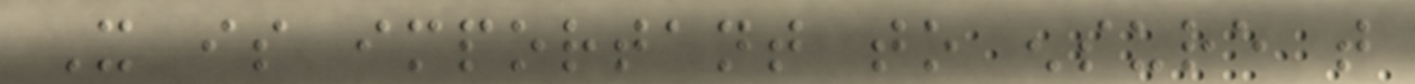It is important to ensure that
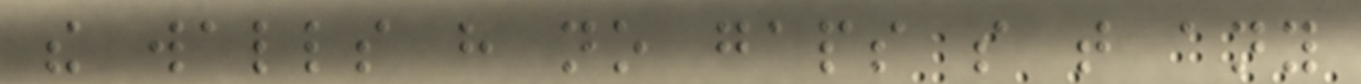the walls have no gaps so that any
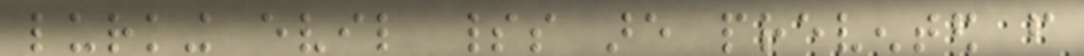lurking evil spirits are prevented from
